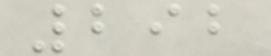292
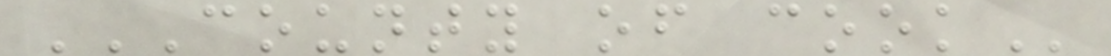COUNTY OF COOK
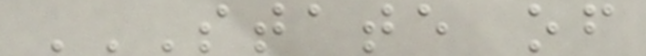STATE OF
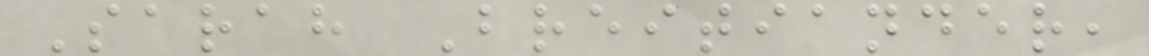Sarah Breitiander,
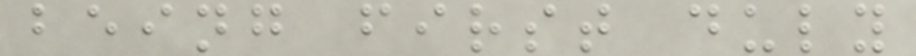being first duly
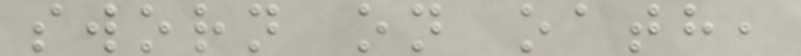sworn on oath,
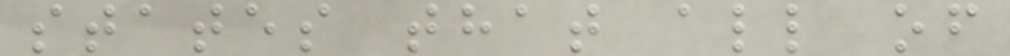states that all of
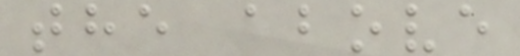the above
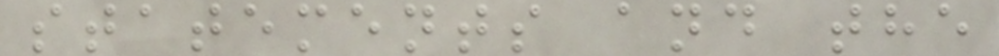statements and the
